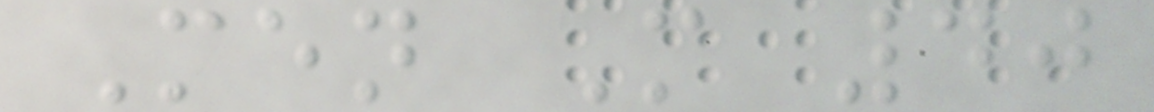Men M 40
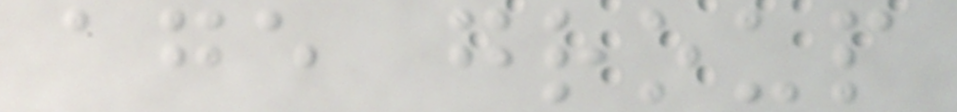age group
